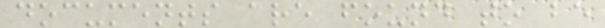documents are found to be
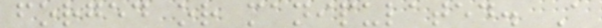forged or manipulated. A
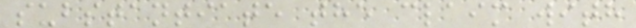substantiate the claim with
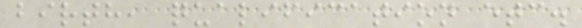birth, qualification etc.
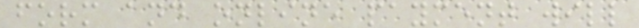form and online payment will
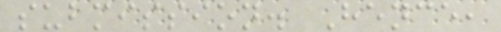submission. Hence,
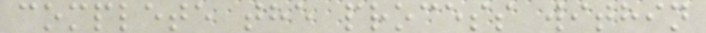complete the process within
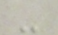-
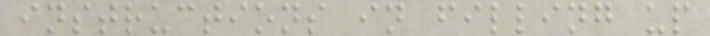instructions in filling up
